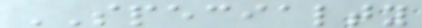SPECIALTY
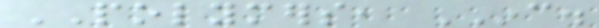POLYMERS, INC.
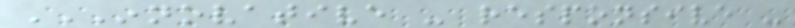INNOVATIVE - RESPONSIVE -
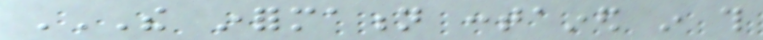THE INFORMATION CONTAINED IN THIS
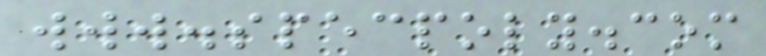www.specpoly.com
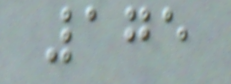175
